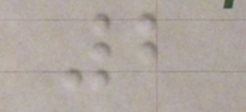2
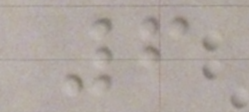6
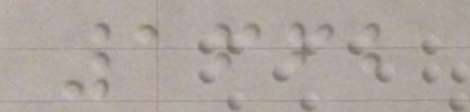1662
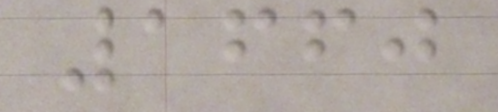1660
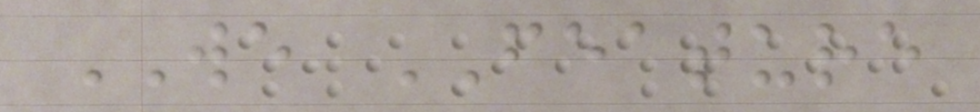WE FEATURE
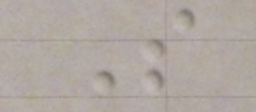S
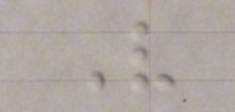V
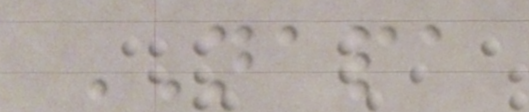NAPA
